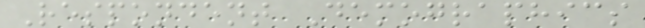Respondent Demographics
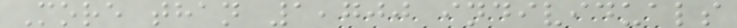More than 1,700 individuals
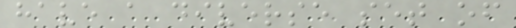have a diverse set of
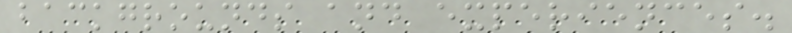backgrounds and experiences.
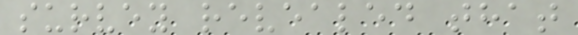survey revealed that
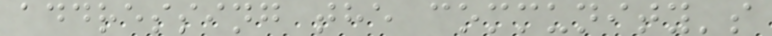addressing the community's
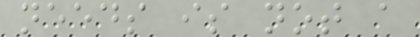needs is not a
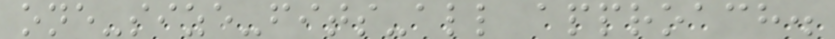one-size-fits-all approach.
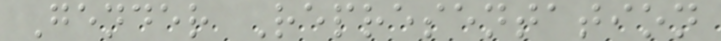Gender Representation
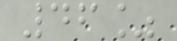46%
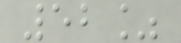52%
